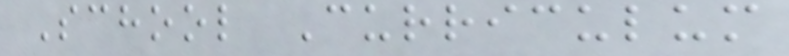School Curriculum
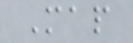Map
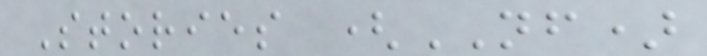Stories (NF)
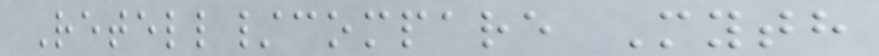Retell/compare Myth
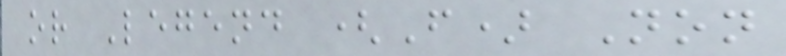or Legend (F) Non
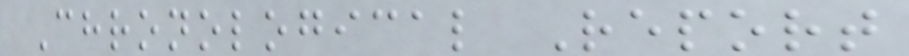Chronological Report
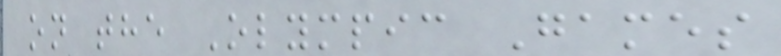on the Olympic Games
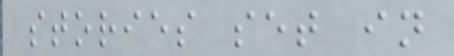stories set in
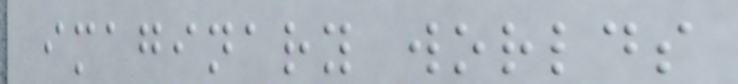imaginary worlds
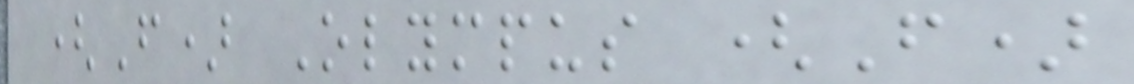(F) Olympus (F)
